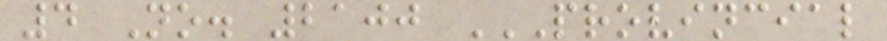4 No. 2100 PROVINCIAL
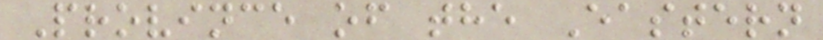Province of the Eastern
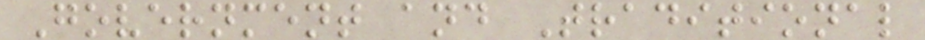Government and Traditional
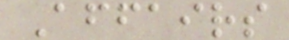Affairs
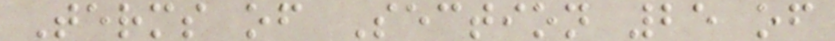Terms of Section 25 of
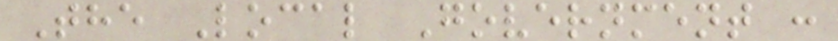The Local Government :
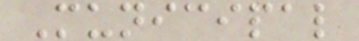Municipal
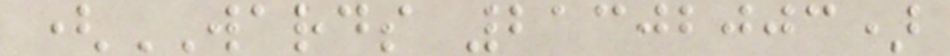(WARDS 21302003)
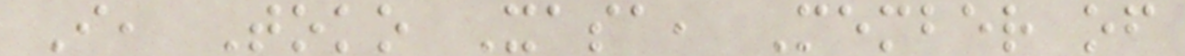I, Toko Xasa, Member of
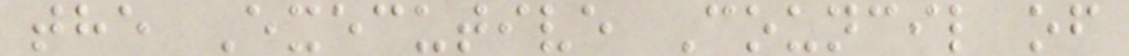the Executive Council of
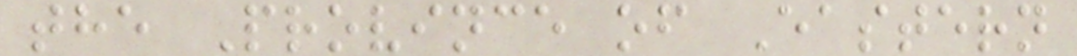the Province of Eastern
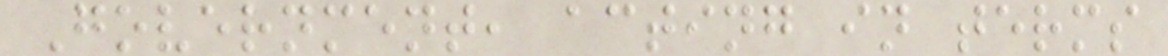Government, acting in terms
